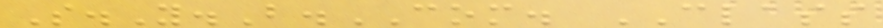S.Y.B.COM. CLASS
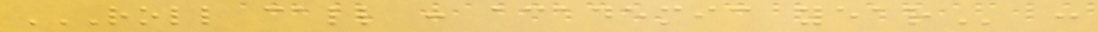ROLL CALL : ACADEMIC YEAR :
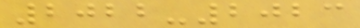2022-2023
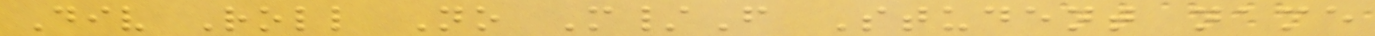Div Roll No M/F Student name
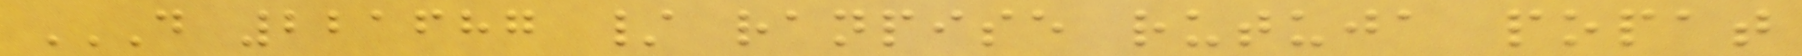D 221687 / RANPISE RUTUJA POPAT
